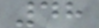48
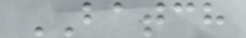BATCH
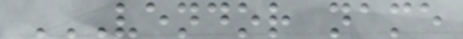VENDOR NAME
